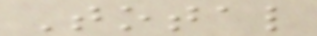Total
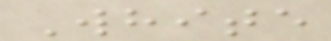White
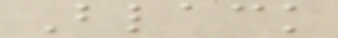Black
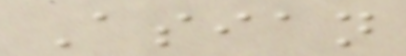Asian
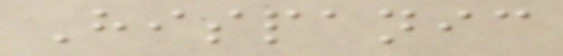Hispanic
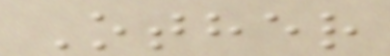Other
